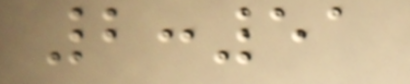2:51
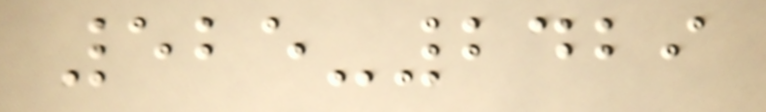525-2429
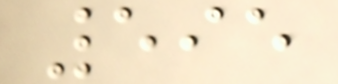595
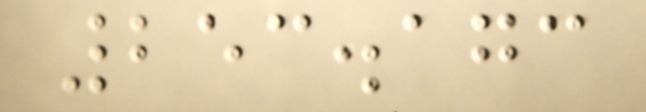253.173
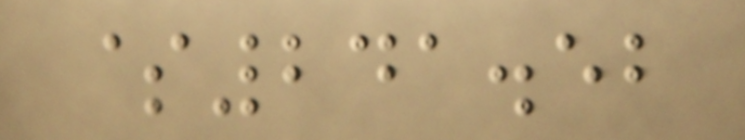$241.52
